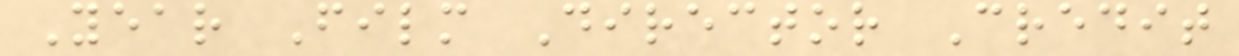Year Film Director Credit
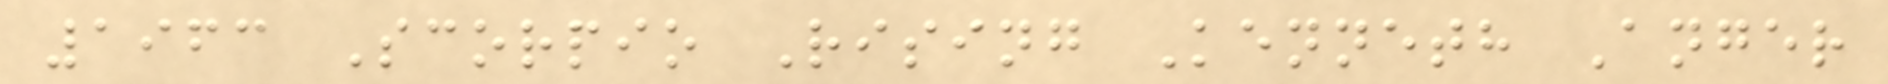1963 Scorpio Rising Kenneth Anger
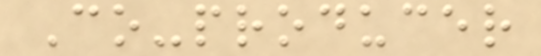Co-producer
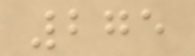275
